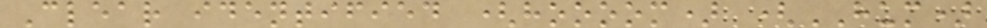Clear identified (hoooom) (HUM)
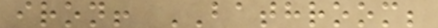iron! BATHROOM;
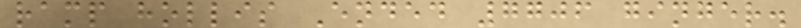ramp hollis Ended 7706 ginger.
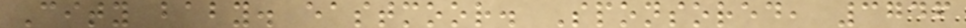City baby. eastmoor. Sponsored, 3746
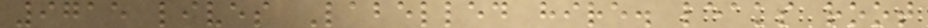9715 lives Labelled hire. leaks root
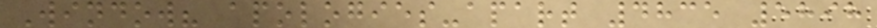Window? apologies-apart 4835 5898
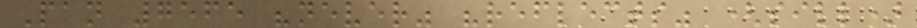Pan 7565 "never" "reflects" (sill)
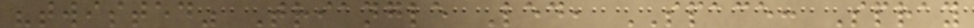"twisted" Triangle Led, SPACE: Spray
